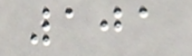101
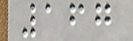167
